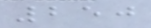250
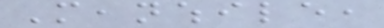Meanwhile,
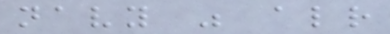navy was already
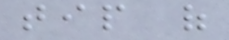tip of
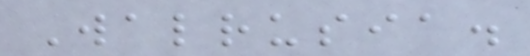Walrusia.
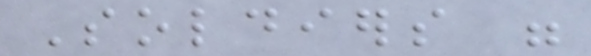Soldiers were
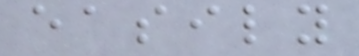easily
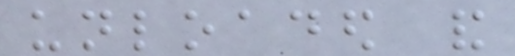unloaded and
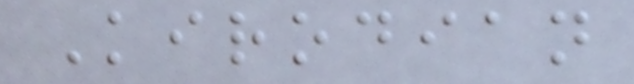Kirodian
